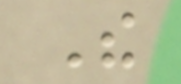The
